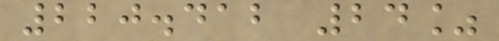220.412 24%
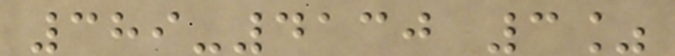389-4130 3%
